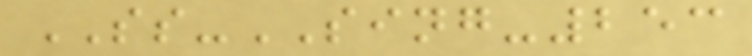SS-SING-253
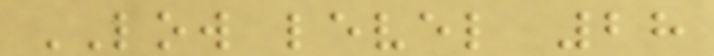LOW level 28
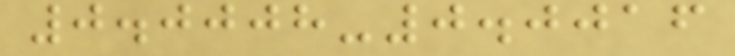0.0008-0.0016
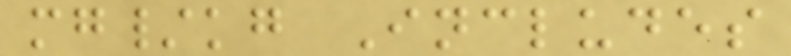mg/kg Includes
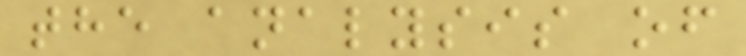the analysis of
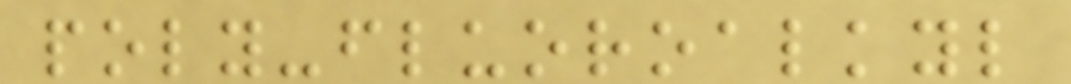poly-fluoroalkyl
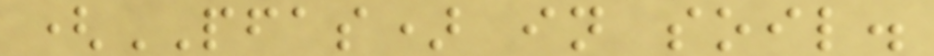(PFAS) in soil.
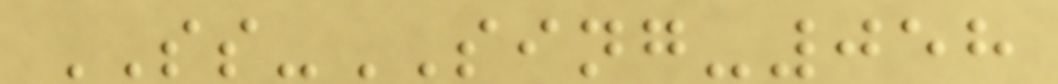SS-SING-058
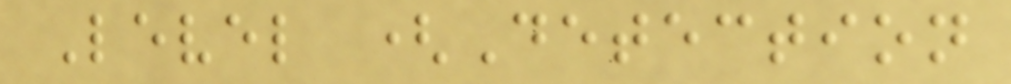Level (Detection
